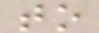to
